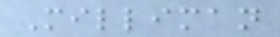Milliman
